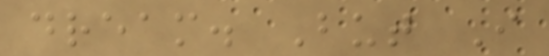dream. But I
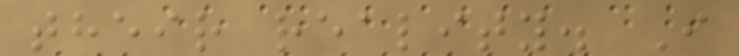their reality. I
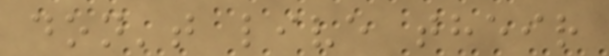don't live their
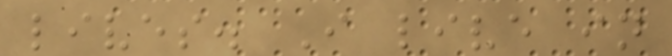lives. I live in
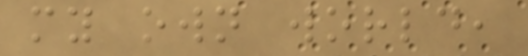my own world,
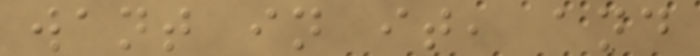want in it, and
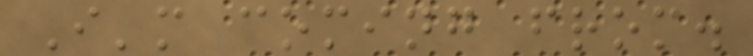I'm coming from.
